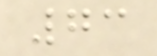73
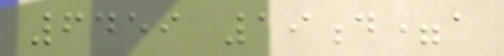6459 19d=a
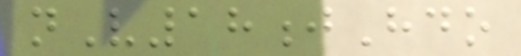nV18jHdo
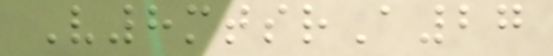V8mtsrA27
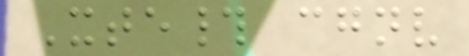Xte# cgnv
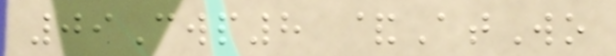09Cwp8 &AtWo
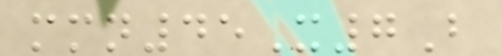mmn45X7B
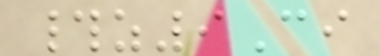#z9Ci
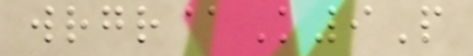wrgr@K9P
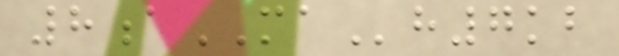8aMAh7kb
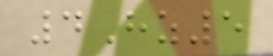4Hz5
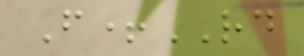F+RD
